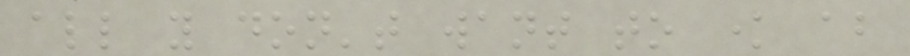all you don't want to know about
